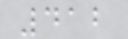412
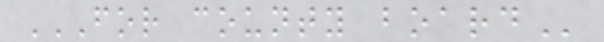FOR COUNTY BOARD
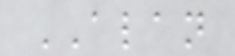ALAN
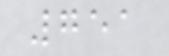751
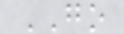GO
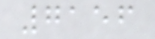7156
